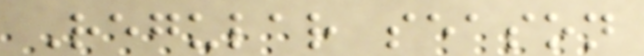Regular season
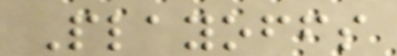Playoffs
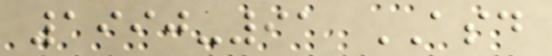1990-91 ASD
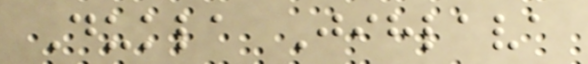Dukla Jihlava
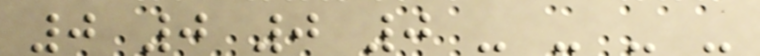0 0 0 0 - - - -
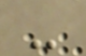-
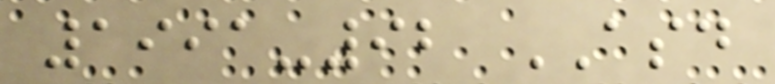1991-92 ASD
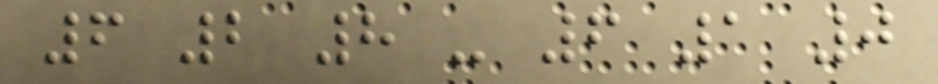6 2 8 - 6 1 0
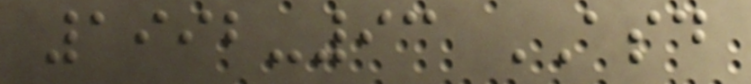1992-93 ASD
